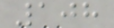108
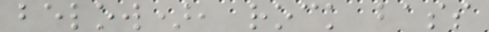below), rock bass
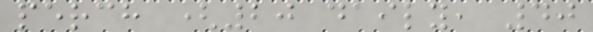perch (20 daily, 40
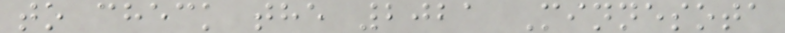to check the 2021 Minnesota
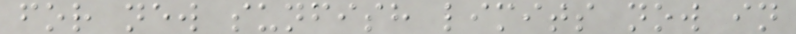for new sunfish limits now in
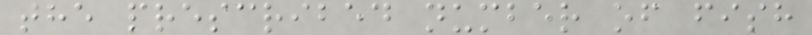the prescribed number of fish
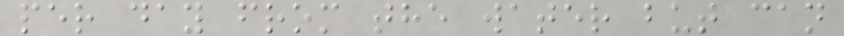per day from the water but can
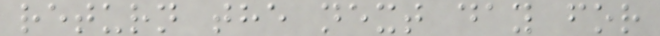return the next day for
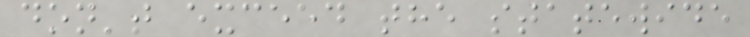don't exceed the statewide
